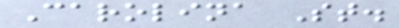Carolina St.
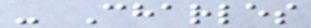- Charles
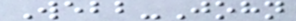Webb-John
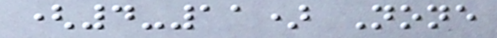(4-11) None
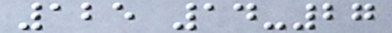125 14-27
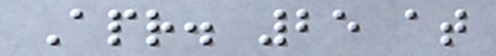Apr. 25 at
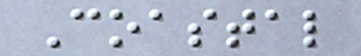Coastal
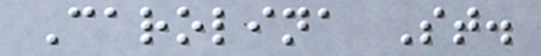Carolina St.
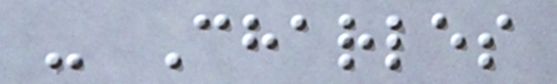- Charles
